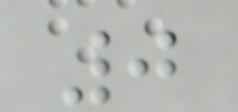0
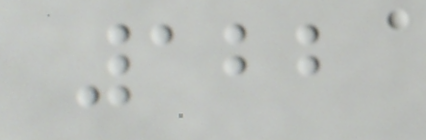122
